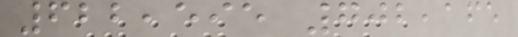622,595 702,165
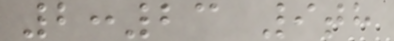2:23 9th
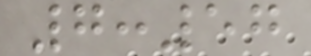7:57
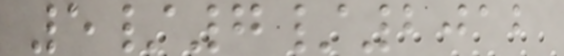5/7/2012
